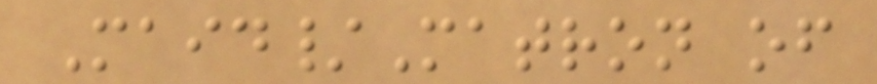Maid/Matron of
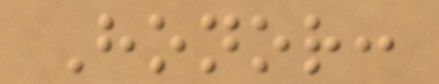Honor:
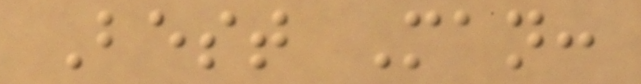Best Man:
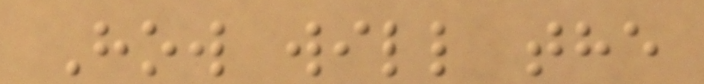How will the
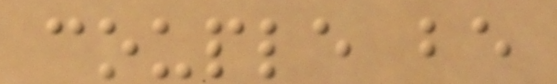couple be
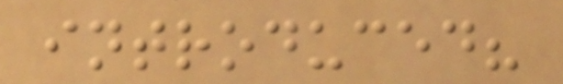introduced?
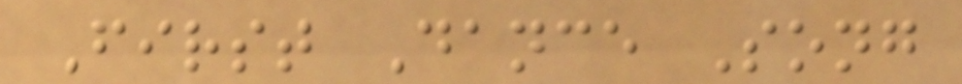First Dance Song
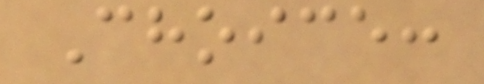Choice:
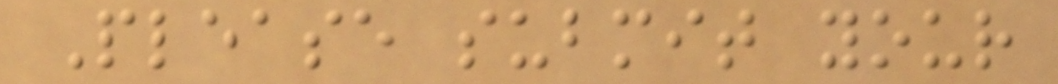Please submit your
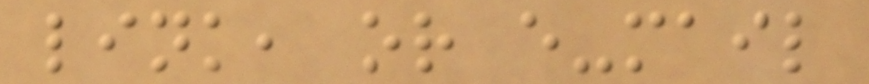link, or e-mail
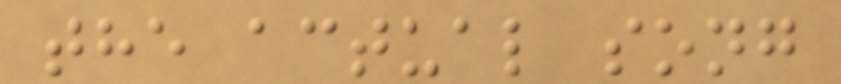the actual song
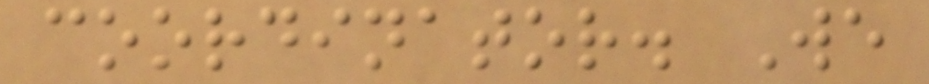coordinator. We
